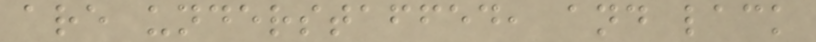are understaffed, and lack
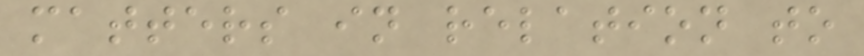matters in relation to
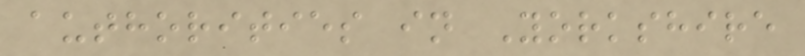authorities in Yorkshire
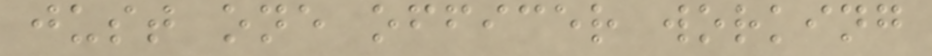just one officer working
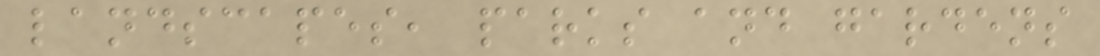landscapes, parks and gardens
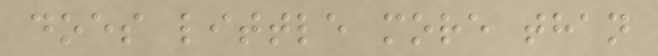does little more than
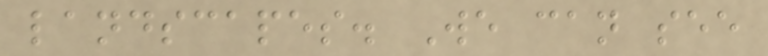landscapes. We can see
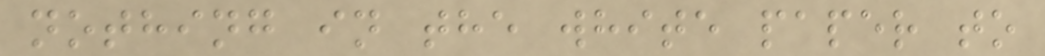nothing in the white paper to
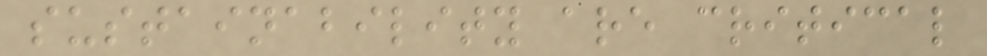sustainability are critical
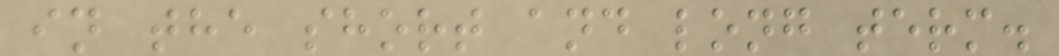in the short and long term.
